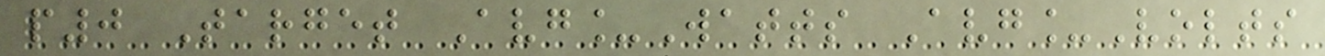p0 Target Avg_Watts Avg_Volts
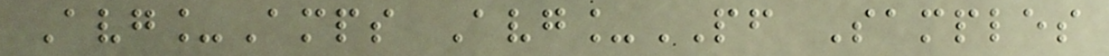Avg_Amps Avg_PF Samples
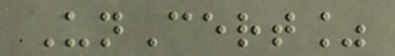UnCert%
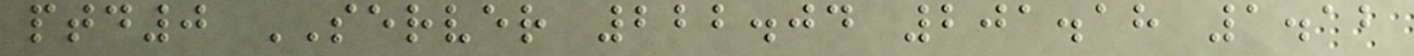ptd0 SERVER 222.04 201.18 1.12
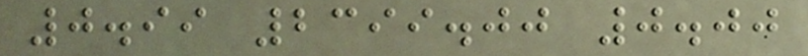0.99 2399.00 0.00
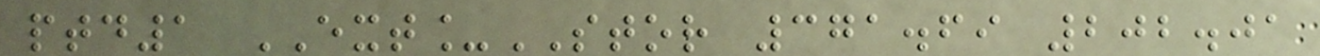ptd1 EXT_STOR 371.69 202.01
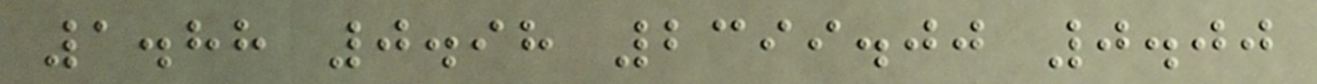1.88 0.98 2399.00 0.00
